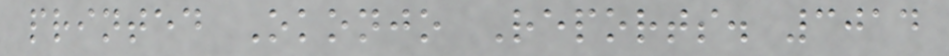printed Okonjo Reports. 3014
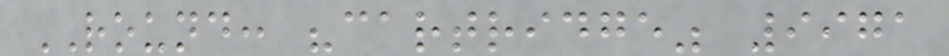ROUND: "cartridge" 9971
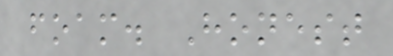foam. Honest
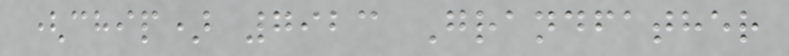(chip) 7923 Grandfather
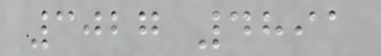3027 4891
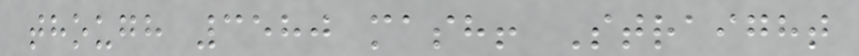though 3580 mash! Straight
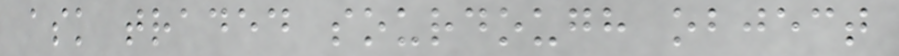ask traded sourdough object
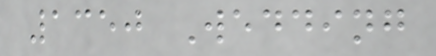1350 Wedding
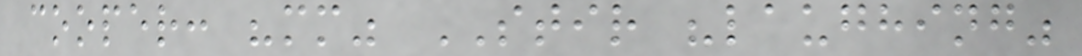cooper: "mm" STIR "laughing"
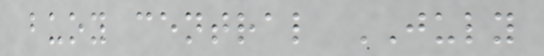buoy central JULY
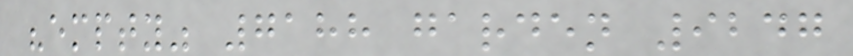"empty" 7188 garden 9247
